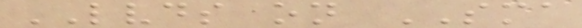LVDS on SMA
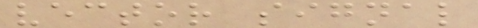vector signal
